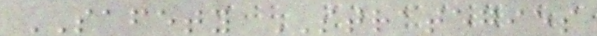SAFETY STRATEGIES
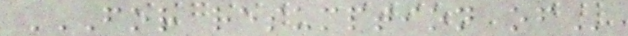FOR RESUMPTION OF
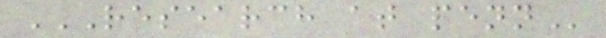RESEARCH AT PENN
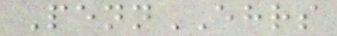PennEHRS
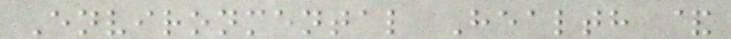Environmental Health &
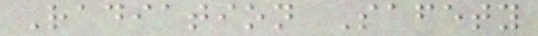Radiation Safety
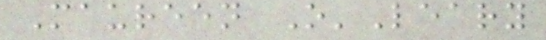Maureen O'Leary
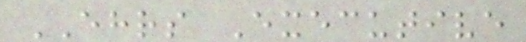EHRS Executive
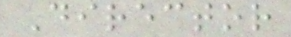Director
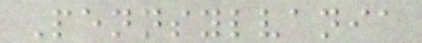Pennsylvania
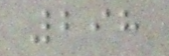298
